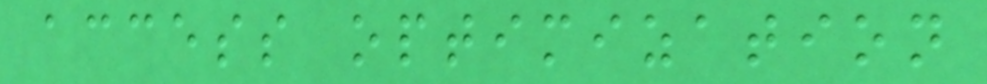access optimization
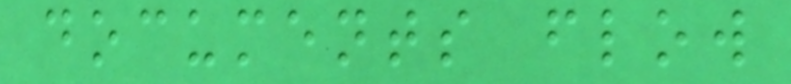documents flow
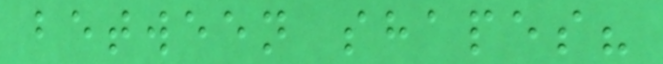between shapes?
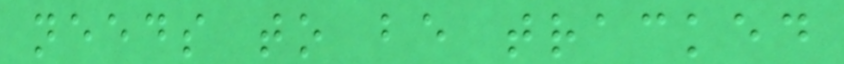needs to be tracked
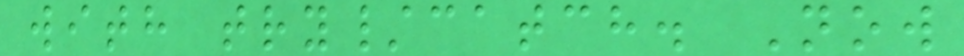with try/catch. Now
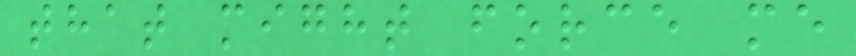that might force me
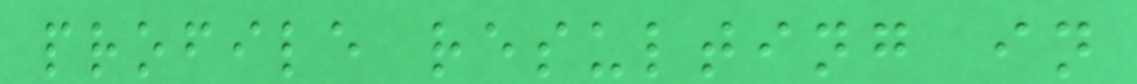profile resulting in
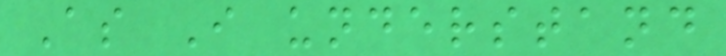As I understand
